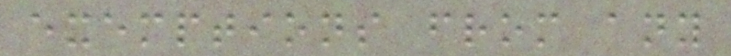exemptions from any
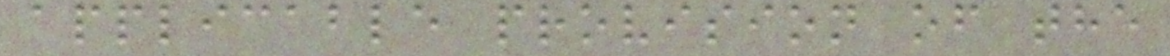applicable provision of the
